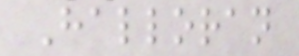Halloran
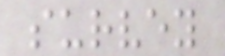survey
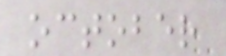october
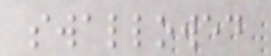swallowed
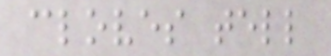cloves tell
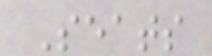Seats
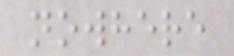nowhere
